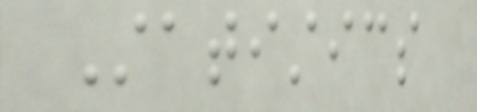Statistics
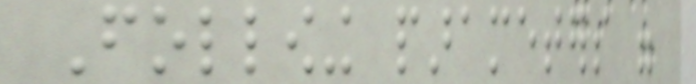Following parameters were
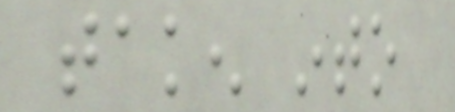taken into
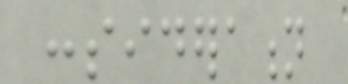consideration
